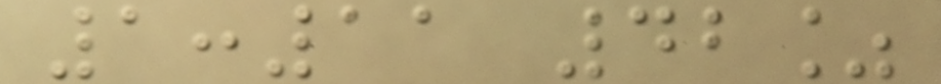1:11 42%
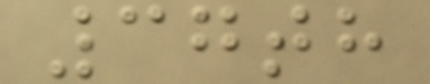37th
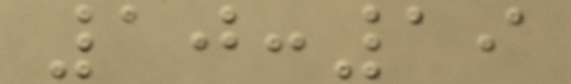10:19
